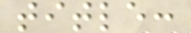title:
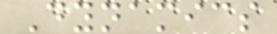Dynamics
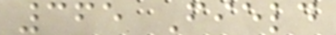365 Field
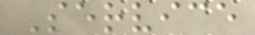Service
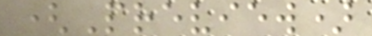(Preview)
